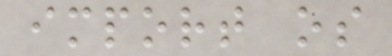import os
